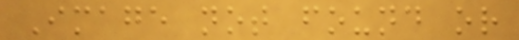Image not found or
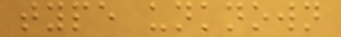type unknown
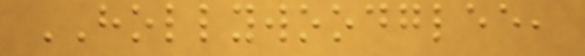HOLLYWOODGLEE,
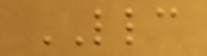LLC
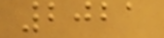2021
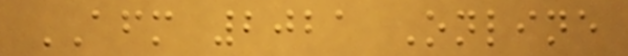AFM 2021 Online
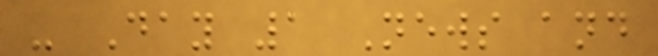- Day 1 News and
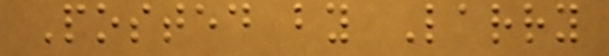Posted by Larry
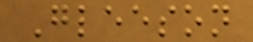Gleeson
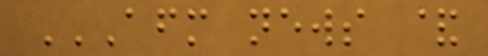AFM NEWS &
